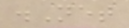.Net
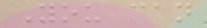You can
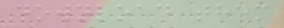download them
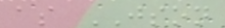as JSON
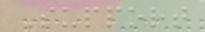Support
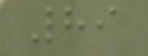89
